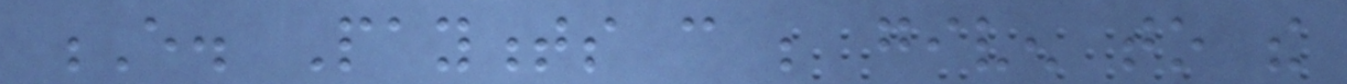E. Payments can be given to the
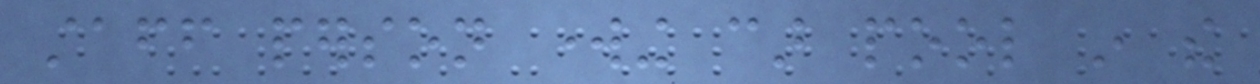staff person working car pool in the
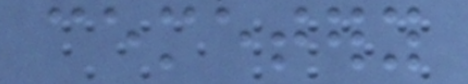cemetery
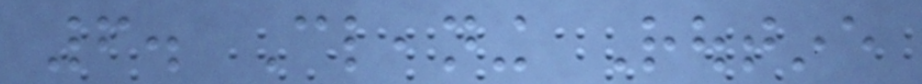6. Cleaning Routine
